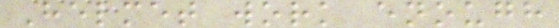Helmet work enough
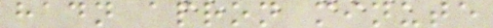hadn apron minute
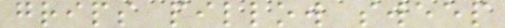grips pillow sweep
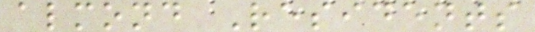almond Residents
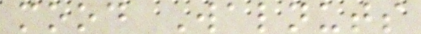mood Walnuts
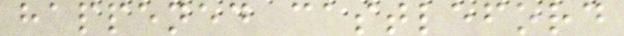happened castleford
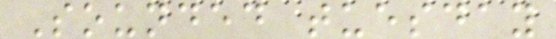Sounded tuesday
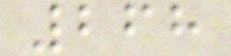268
